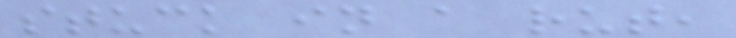stuck in a rut,
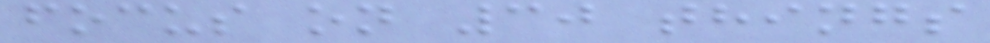focus on 30 things
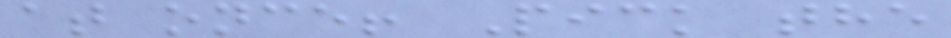at once! Pick the
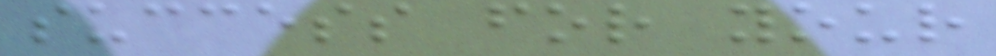success for your
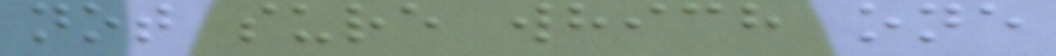not sure which one
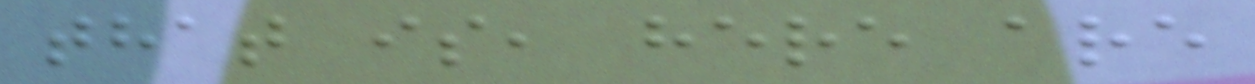that is, here are
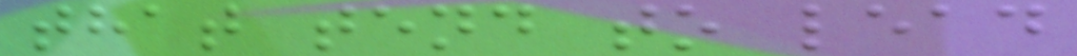that tend to lead
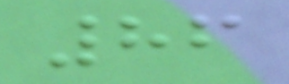86
